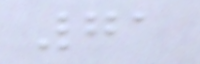71
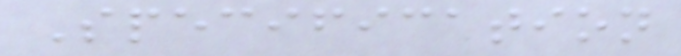Specification
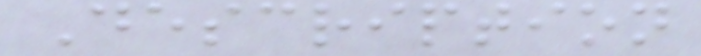Description
